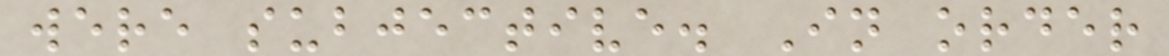were subjective. In order
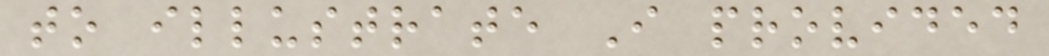to illustrate I provided
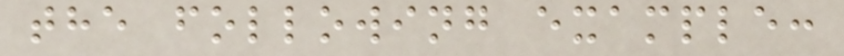the following example:
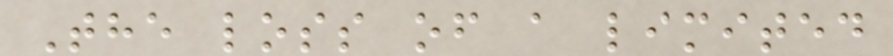The loss of a limited
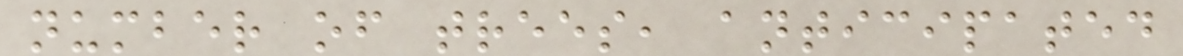number of trees, anticipated
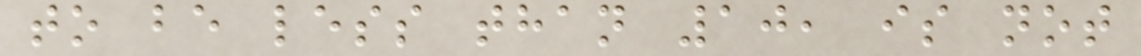to be less than 10, is not
